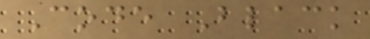Code Black
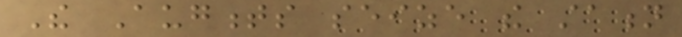The Augments seize the station
